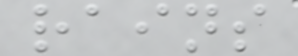rains
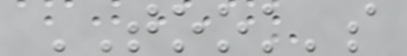TOOK's
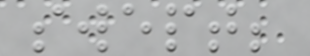swept;
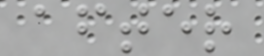after
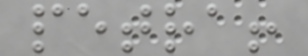petra!
